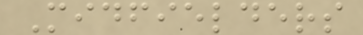Midfielders
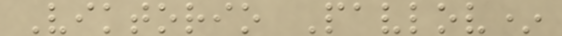Viktorio Pavlov*
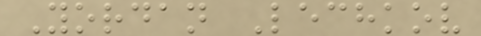Yordan Lechkov
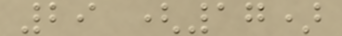29 (17)
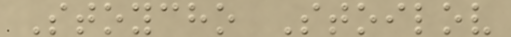Stoycho Stoilov
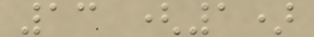13 (1)
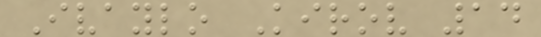Ivaylo Kirov 14
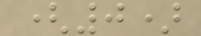(0)
